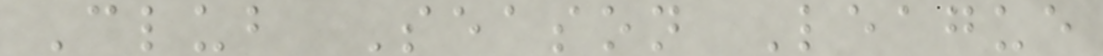Club Season League
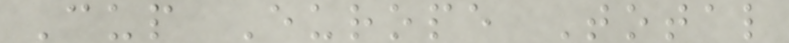Cup Europe Total
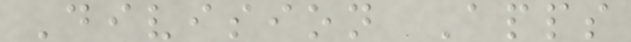Division Apps
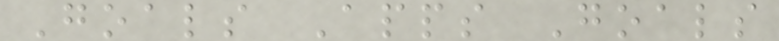Goals Apps Goals
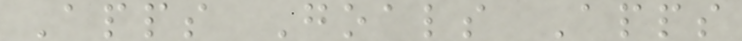Apps Goals Apps
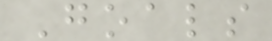Goals
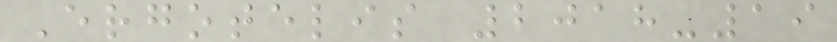Ergotelis 2018-19
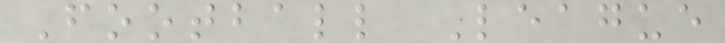Football League
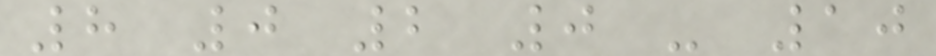8 0 2 0 - 10
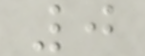0
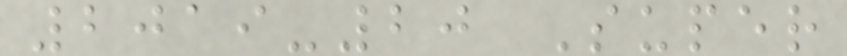2019-20 Super
